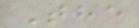The
